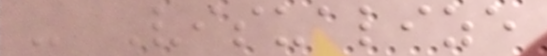- Visualize
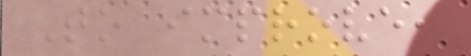To improve,
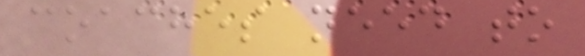coaches need to
